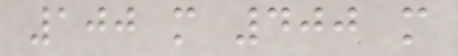100 m 400 m
